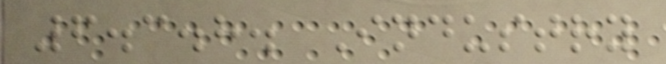6.3.8. Industry
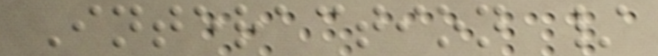Interaction /
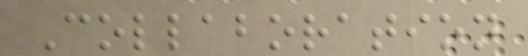Collaboration
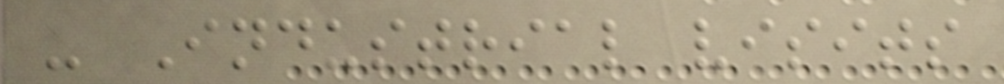- Industrial visits
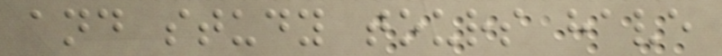and study tours have
